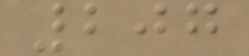207
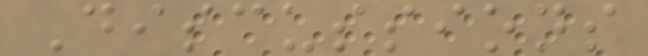Discussions
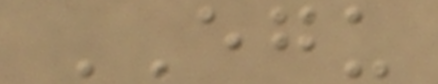EGU
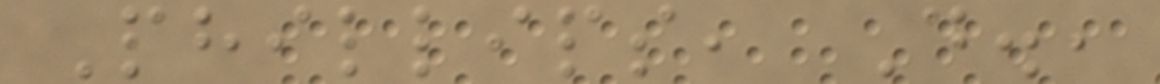Phillips, D.,
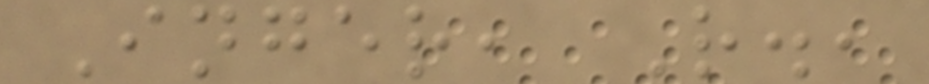Inger, R.,
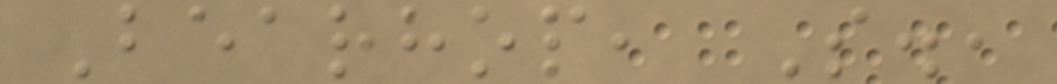Bearhop, S.,
